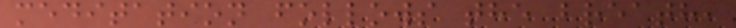meditation follows the breath,
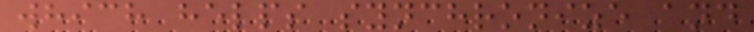which helps synchronize and
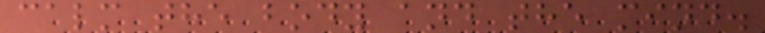calm the body and the mind.
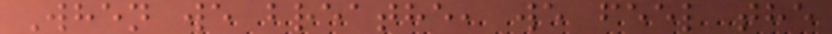When we breathe, we feel the
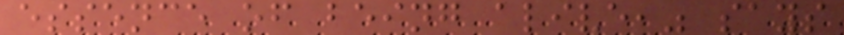essence of being alive," says
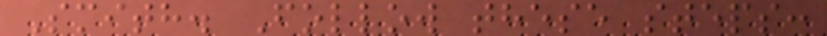Smith. Follow these steps:
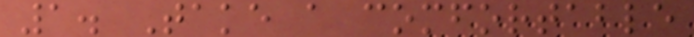1. Take a comfortable
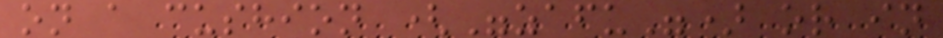on a cushion ("zafu") or in
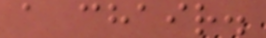a chair.
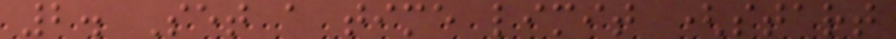2. Set a time limit (start
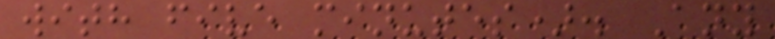with five minutes). Any
